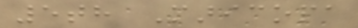5th Maricopa
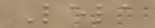Lela
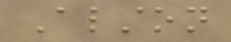Alston
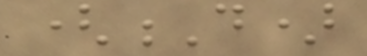(D)
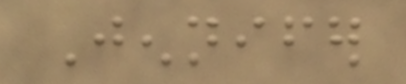Jennifer
